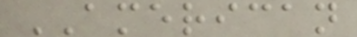AMERICAN
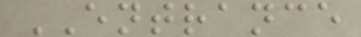ENTRANCE
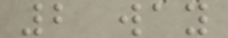2 way
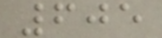605
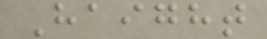Haight
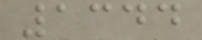1344
